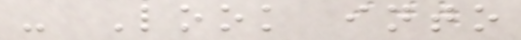- Look into
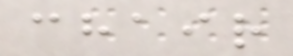chair
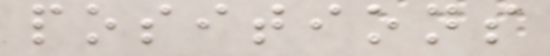positions
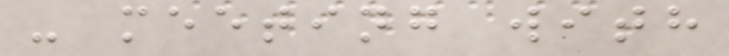- meeting with
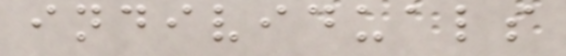individuals
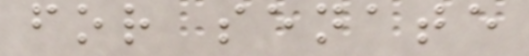for senate
